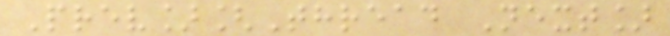Prev][Thread Next]
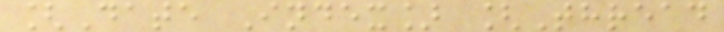[Date Index] [Thread
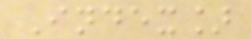Index]
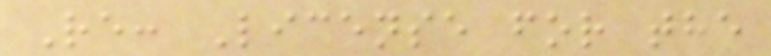Re: License for the
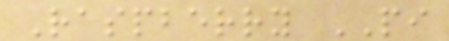Raspberry PI
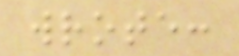wrote:
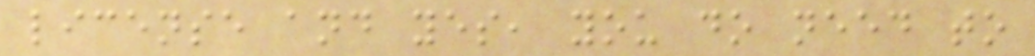license and yes, you do need to
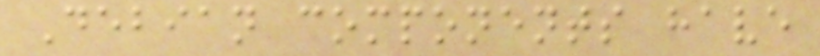Debian components have
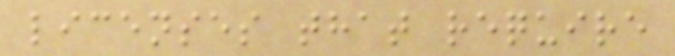licenses that require
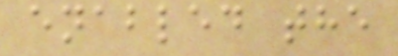enabled the
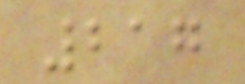217
